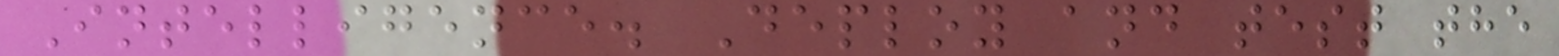Intelligence. Deploy and test the
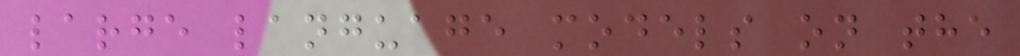large language models on the
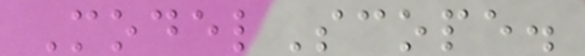ModelScope.
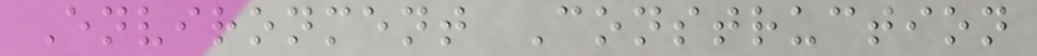Environment Construction
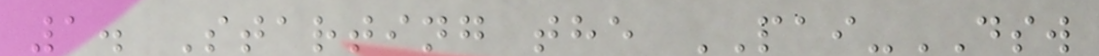1. Starting the PAI-DSW
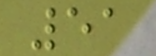51
